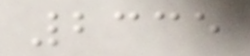2335
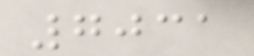7031
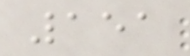151
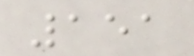151
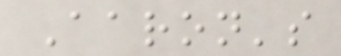Aaron's
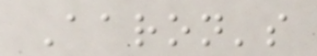Aaron's
